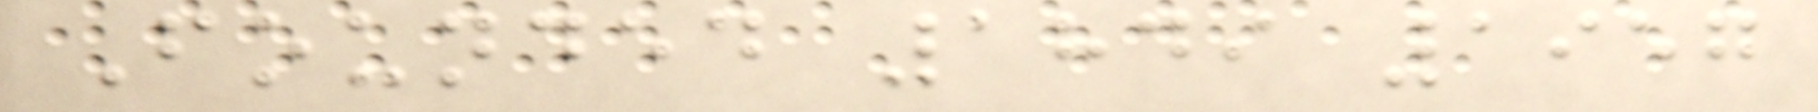Founded 1849 1957
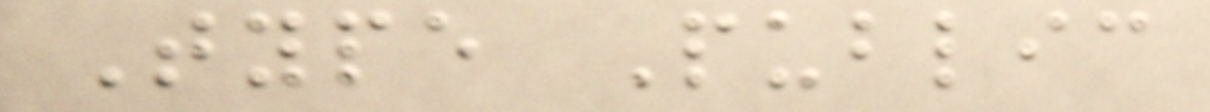Type Public
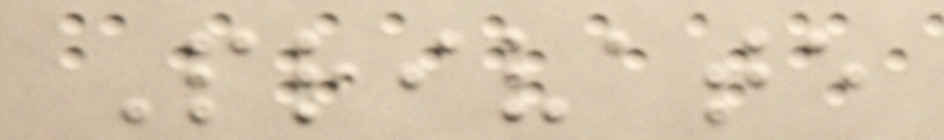Private
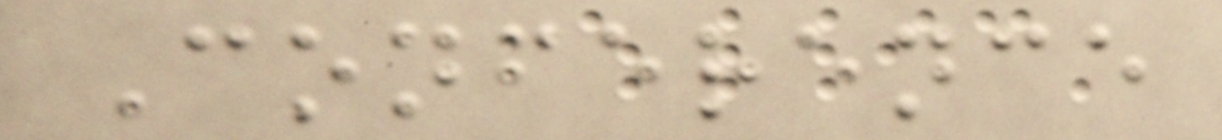Conference
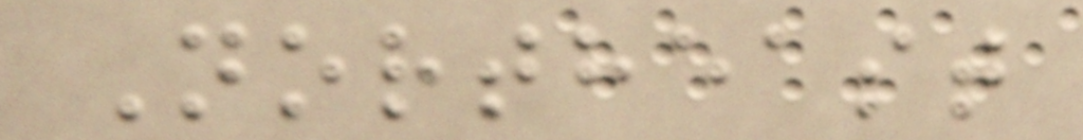Northeast
